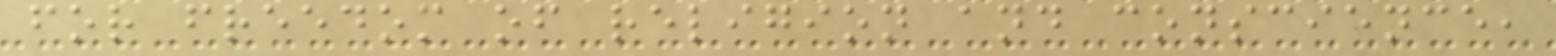for freedom of religion and conscience,
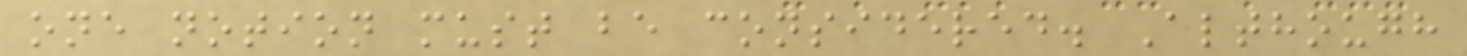one notion must be considered. Although
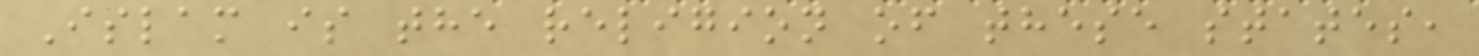Islam is the religion of these states,
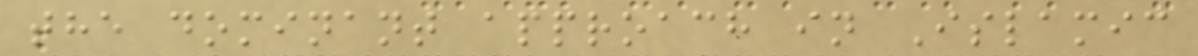the dominant approach in Islamic
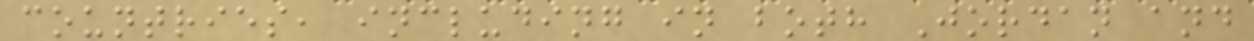countries, including in both Jordan and
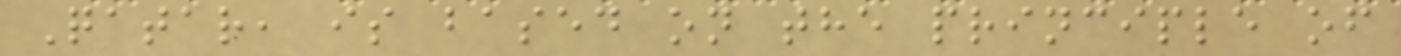Qatar, is based on the principle of
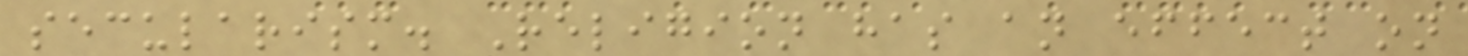secularism. Religion has an effect on
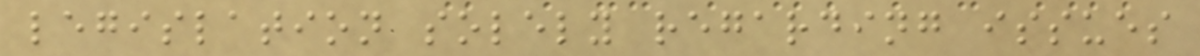legislation solely regarding issues
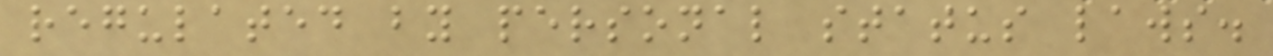regulated by personal status laws.
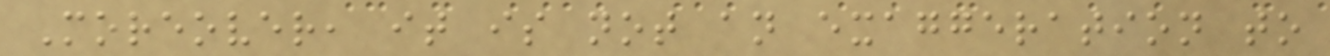Moreover, it is not an exaggeration to
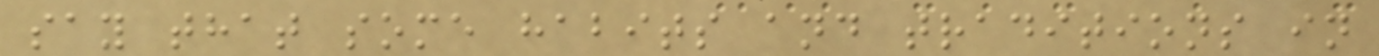say that some habits and traditions in
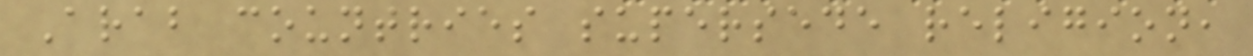Arab countries supersede religion,
